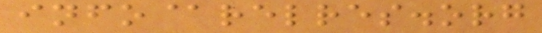info@relres.org
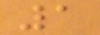1
